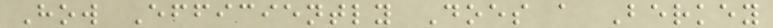How Efficiently Does a Berkey
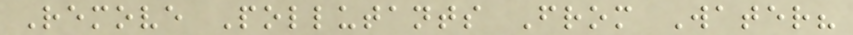Remove Pollutants From Water?
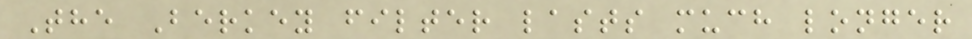The Berkey filter lasts much longer
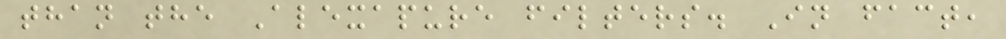than the Alexapure filters. In fact,
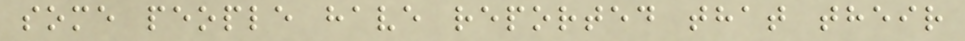some people have reported that their
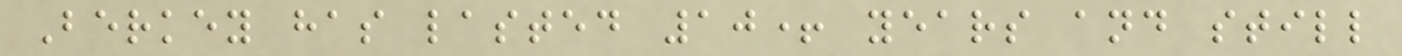Berkey has lasted 10+ years and still
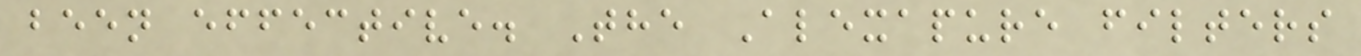been effective. The Alexapure filters
